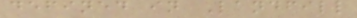defined in Landfill
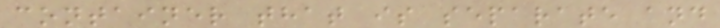container that is separate and
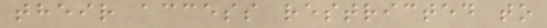their access restricted to
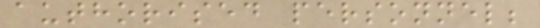authorised personnel;
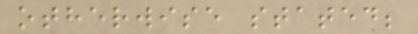otherwise stated;
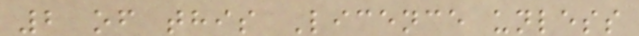2 of this Licence unless
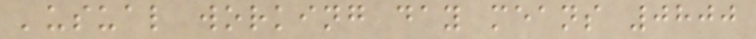'usual working day means 0800
